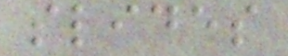slides
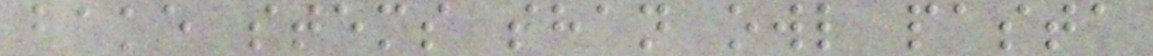bake stems than owl pasta
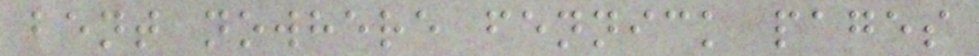bent nowhere fennick pages
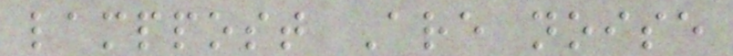lamppost Are noise
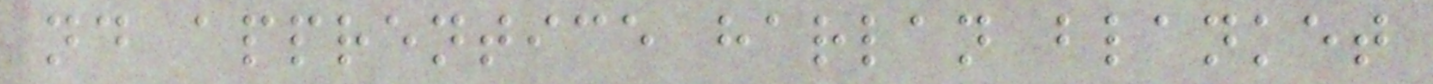nd apprentice harlan blanket
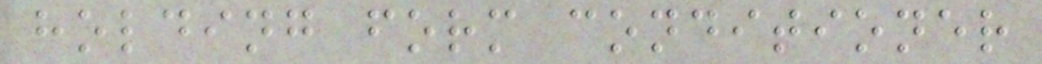holding form conditioner
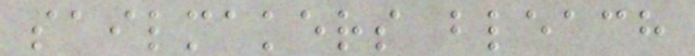sailmakers bleach
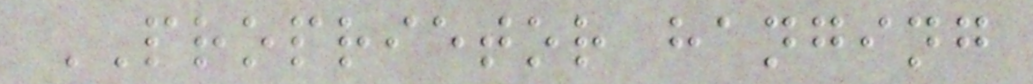PROPRIETOR hanging
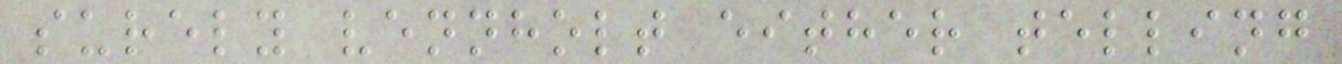surely vennholt either telling
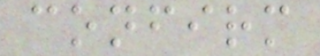confirm
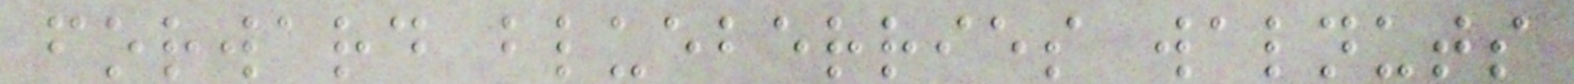forward blueberries walnuts
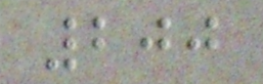200
